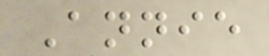Annie
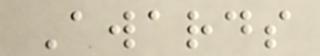Awards
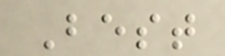Best
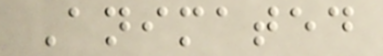Animated
